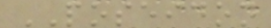POSEIDON
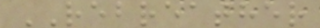REBREATHER
